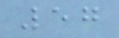57
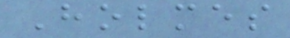Holmes
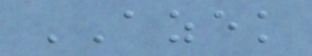AZEK
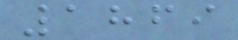1869
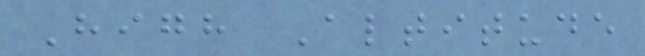High Altitude
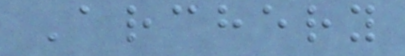Archery
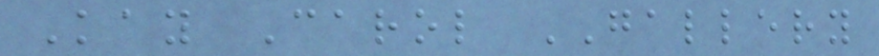Kay Carol GALLERY
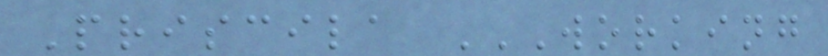Priscila WORKING
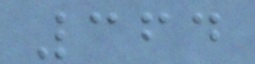364
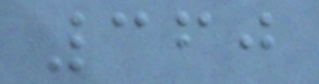360
